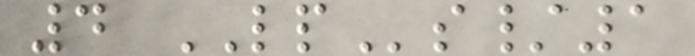4 LPs/1
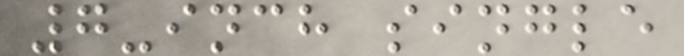7-inch single
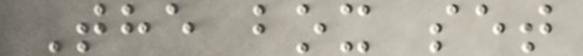The box set
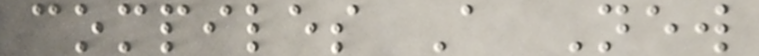compiles A New
